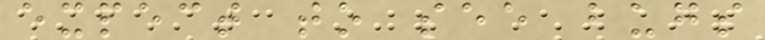expect to see bugs
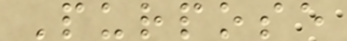Purpose
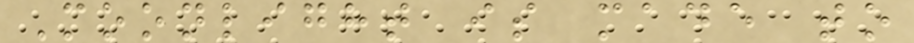Moonlight is made to
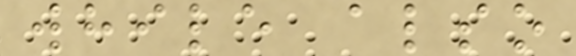while also
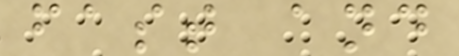fast and
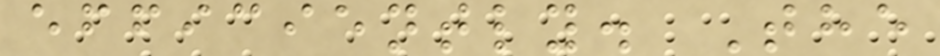efficiently. The
